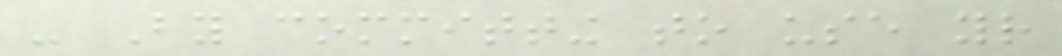- By committing to use your
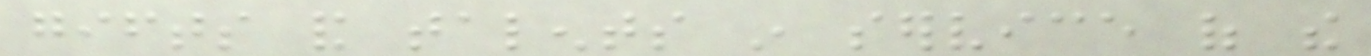gifts and talents in service of the
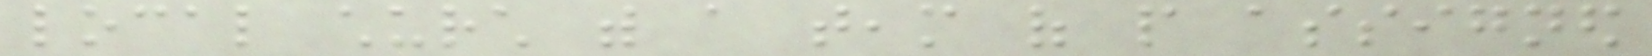local church with a team of people assigned
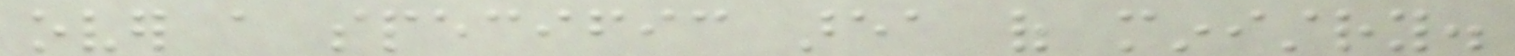over a specific area of ministry.
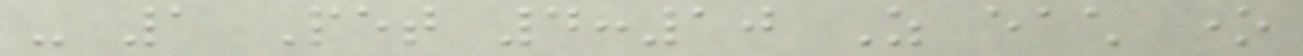- 1 Pet 4:10 As each one
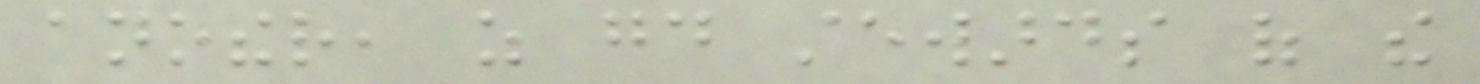another, as good stewards of the
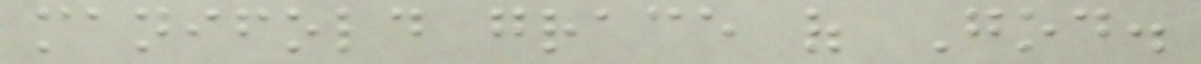manifold grace of God.
